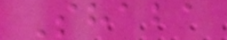Shaba
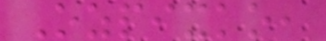Ozpixko,
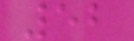52
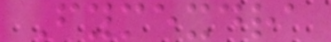Fymexdra
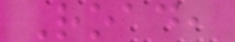Road,
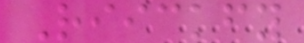Riickfy
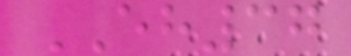EH37
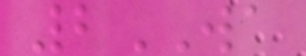2WA
